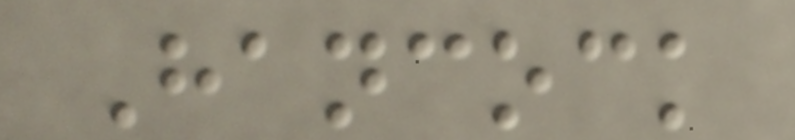Hancock
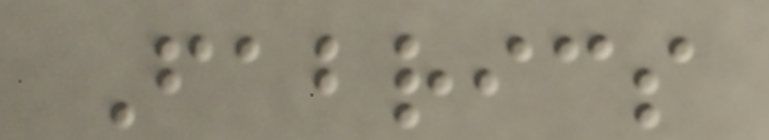Fabrics
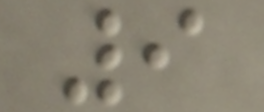9
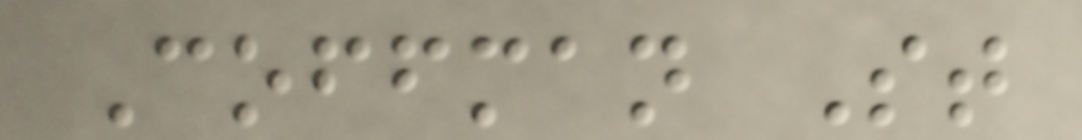Coffman St
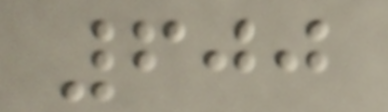600
